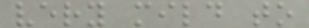very mild to
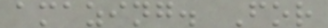amazing. For
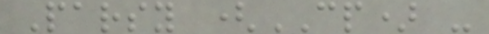Parsy (CP) -
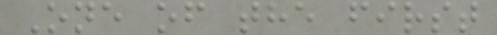One of the first
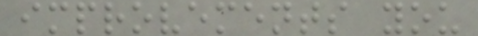improvements you
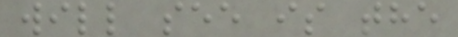will see is the
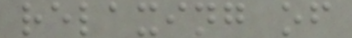relaxing of
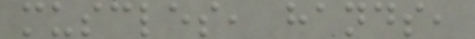muscles, hands,
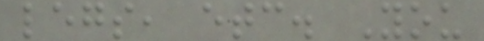legs, etc. You
